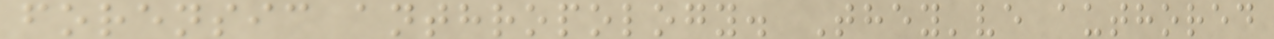forensic anthropology. They've authored
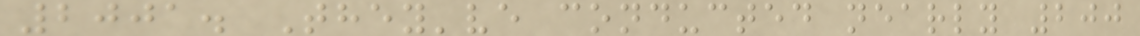2001. They've conducted nearly 200
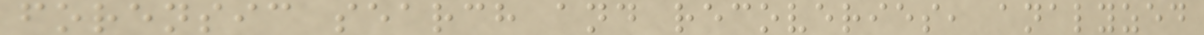forensic search and recoveries, analyzed
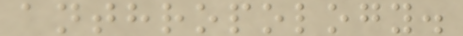anthropology.
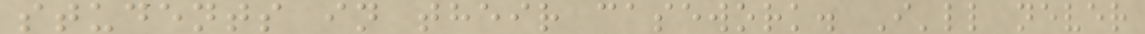students in their casework. I'll never
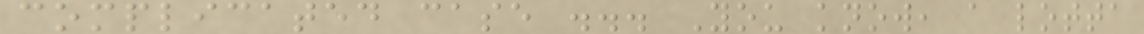complicated case ... You know, a lotta
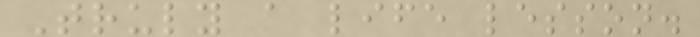Truly a life lesson.
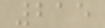215
